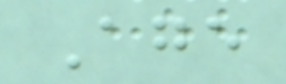Age
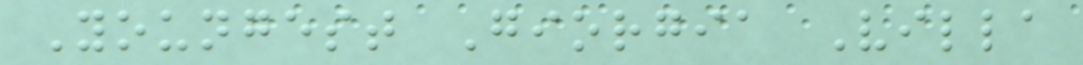Youngest Giorgia Villa
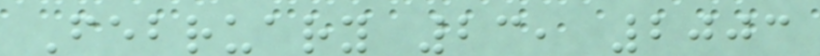February 23, 2003
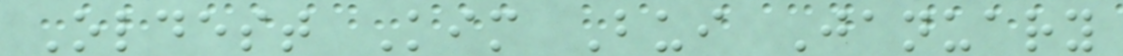Oldest Kim Bui January
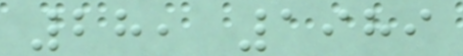28, 1989
